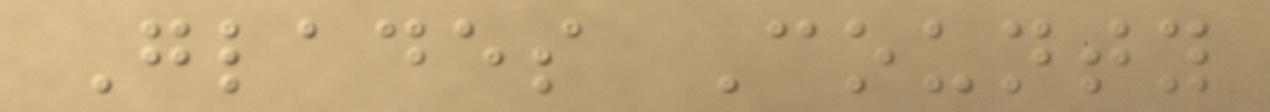Glades County
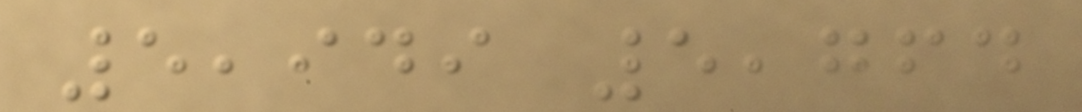5,949 5,764
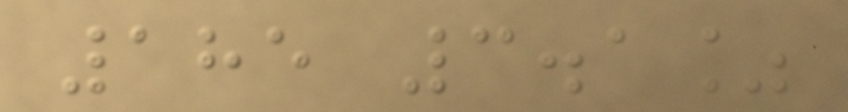185 3.1%
